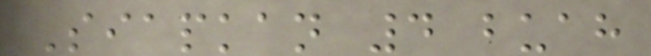Siapkan 4 buah
